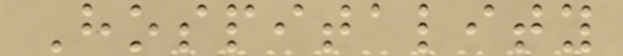Hospitality
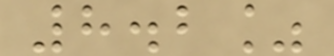8.2%
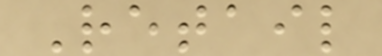Retail
